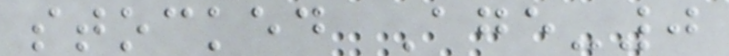stocked Age-0
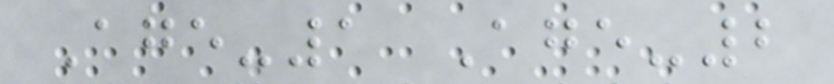Age-1 Age-2
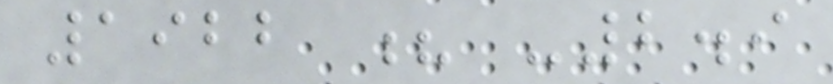1922 ? -2.9
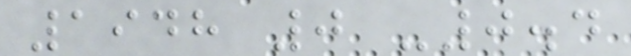1948 0 -0.4
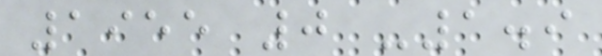1955 0 -1.9
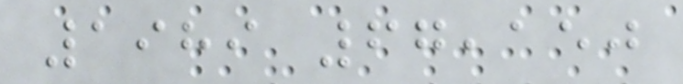1989 67,150
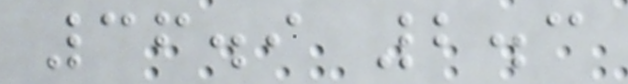36.9 2.3
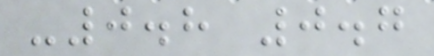-0.8 0.7
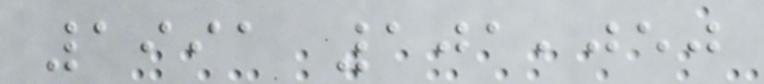1991 101,050
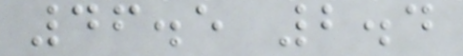46.5 2.4
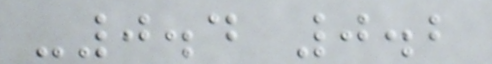-0.4 0.2
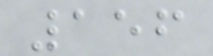156
